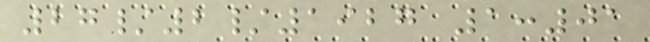27/2/1927 1:01
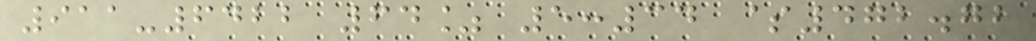911-6422 64% 5:34 $472.72
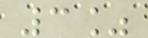3%
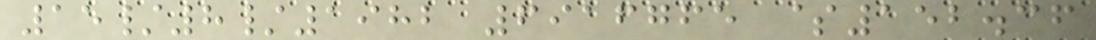15/8/1982 6916765 $152.36
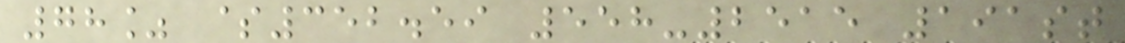78% $352.59 558-2515 191st
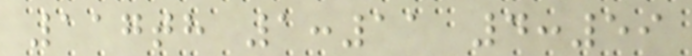117th 1:11 4:59
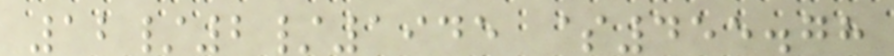12/2/1945 $455.78
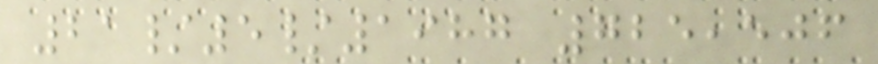21/5/1987 725,506
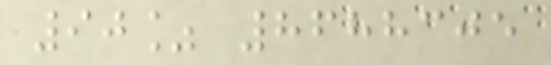90% 8688305
